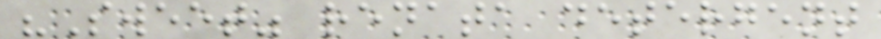"Sweet" renata detergent
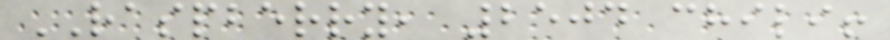RASPBERRY, 2504 chili!
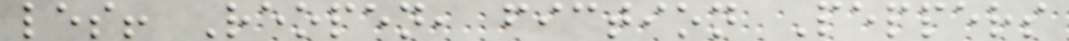les! Reopen, fiction Peppers
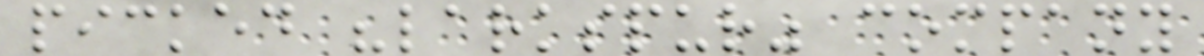picked "larkspur" company
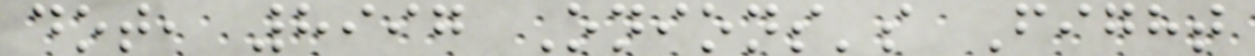dot, 8997 Onions's Fight
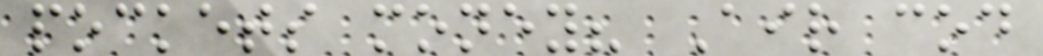pockets money? Air cod
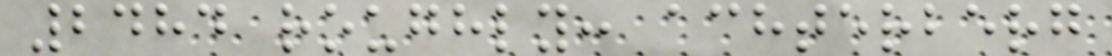2484 roughly: achterberg
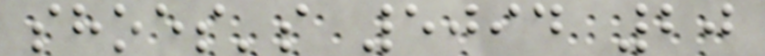shoes's 5094 20
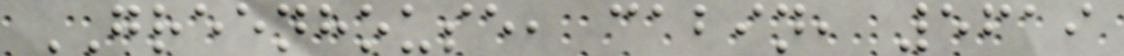GREENHOUSE, cabin, 5619
